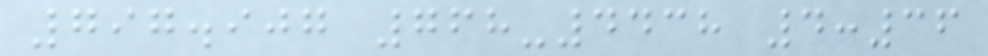797.907 768-4438 4:36
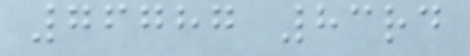76787 83rd
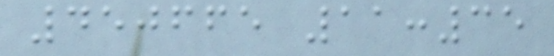450665 11:35
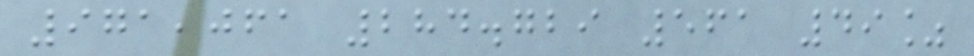971,061 284.729 561 49%
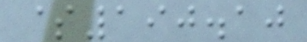$190.10
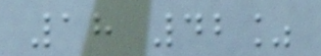18 42%
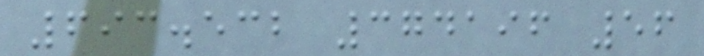693.532 374196 56
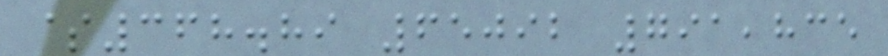$368.89 65092 791,835
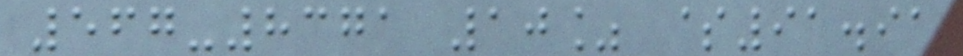567-8371 10% $91.91
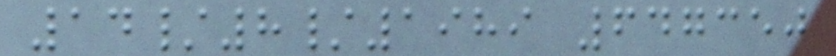14/8/1989 647350
